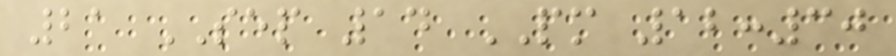21 SEP 14 PM 12:30
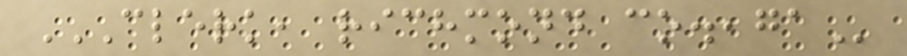CLERK, RICHMOND CO.,GA
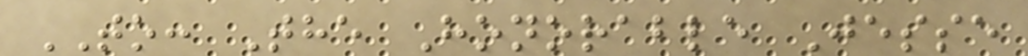TO: The Honorable Jesse
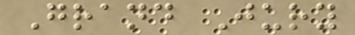Grand Jury
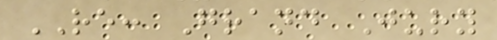RE: Grand Jury
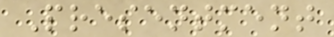Presentment
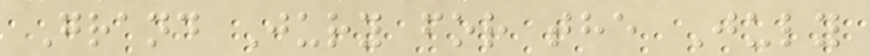Grand Jury for the July
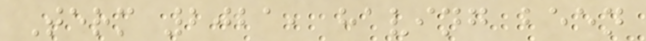Term 2021, having been
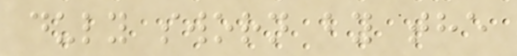duly sworn by the
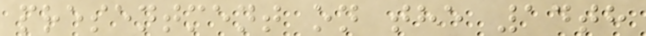presentment on the 14th
